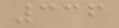336
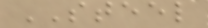STEEL
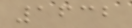1632
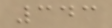343
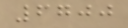6700
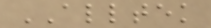ALLTEK
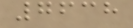7638
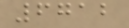6712
